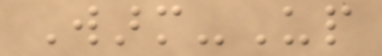Warm-Up
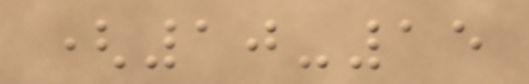(10-15
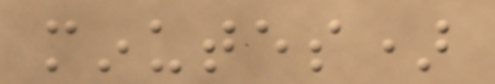minutes)
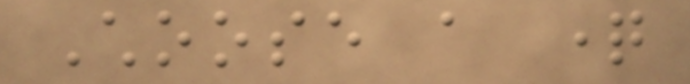Choose a question
